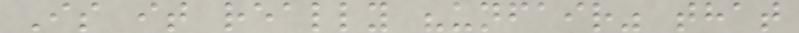Is it really "unfair" that
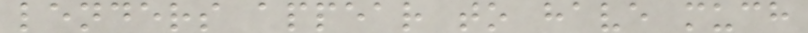lenders appear to have much
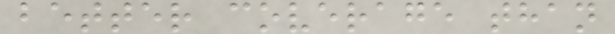better coverage than
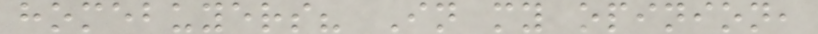homebuyers? In my opinion,
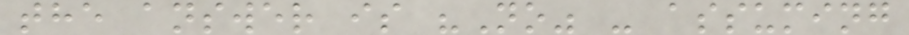the answer is "No" - assuming
